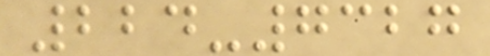224-7327
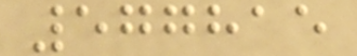577815
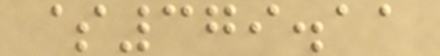$379.11
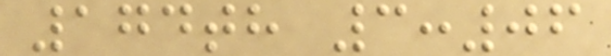174th 3:06
